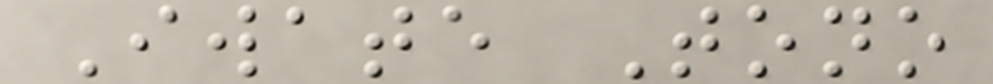Iwate Tono
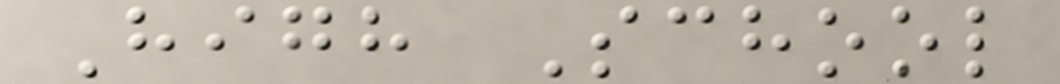High School
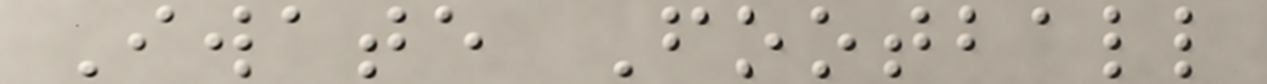Iwate Football
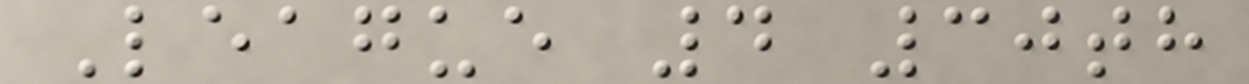League 4 30th
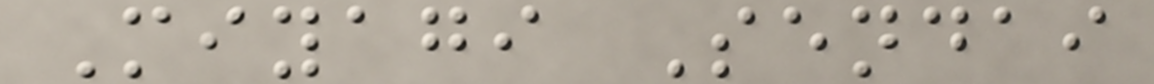Miyagi Sendai
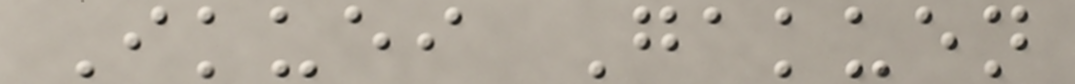Ikuei Gakuen
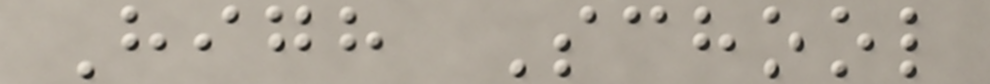High School
